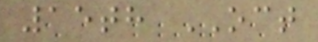15th OCT
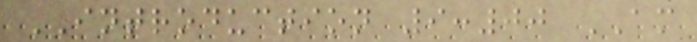INTRODUCTION 9:00 AM
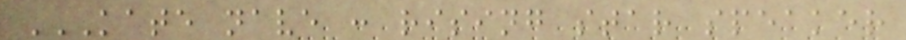KATE NAVE : RISING STAR SPEAKER
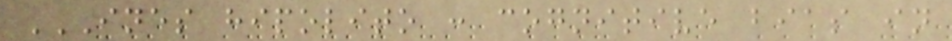INES HIPOLITO : COGNITIVE BIAS IN
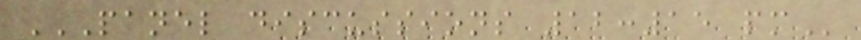PANEL DISCUSSIONS 12:15 PM
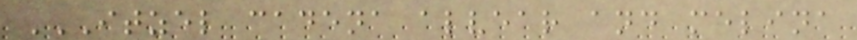ITZEL CADENA ALVEAR AND MELINA
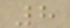8
